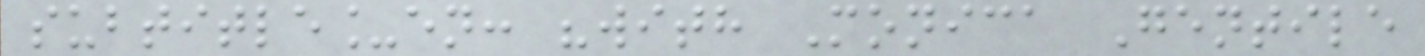subtitle_en: "with Monica Gentile
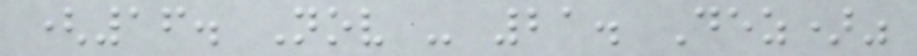(16. Nov - 21. Dez)"
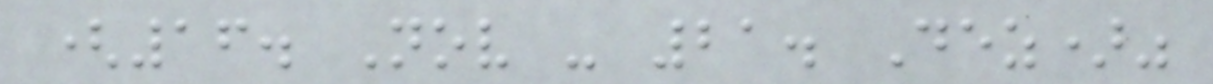(16. Nov - 21. Dez)"
